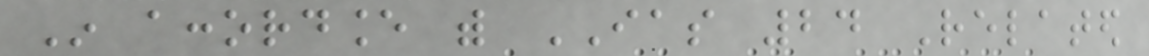In accordance with IAS 24 Related
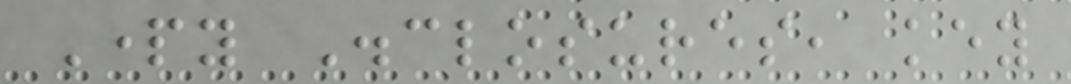Party Disclosures, key
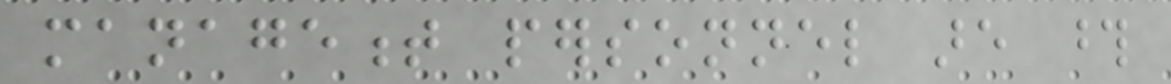management personnel are those
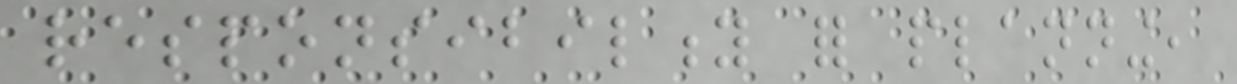responsibility for planning,
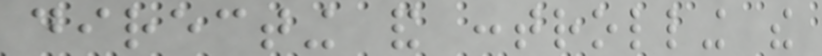directing and controlling the
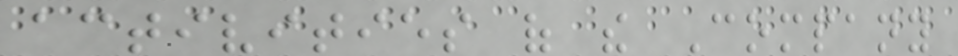activities of the Company
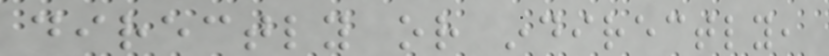directly or indirectly,
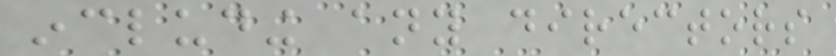including any directors
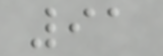91
